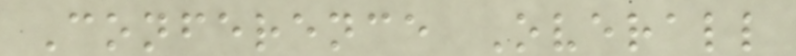Conference Overall
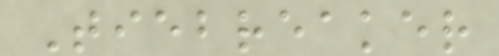Tiebreaker
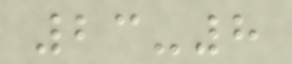23-8
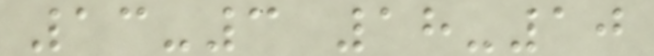13-3 18-10
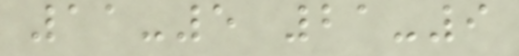11-5 21-9
